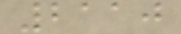2110
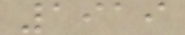1919
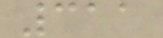311
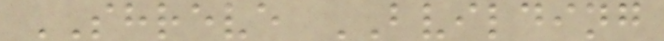SHREVE BVILDING
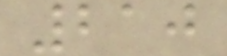210
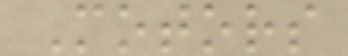Motors
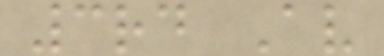3rd Av
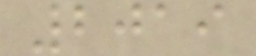2019
